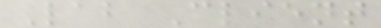Lab Client
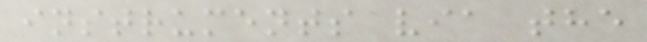instruments via the
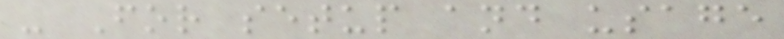- For setup and usage
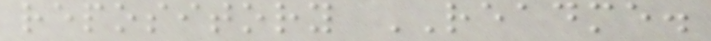repository README.
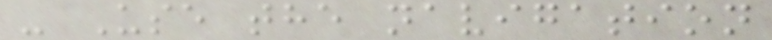- Use the navigation
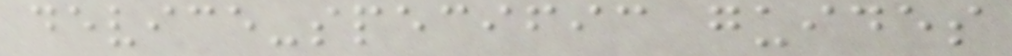device-specific guides
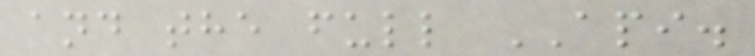and the full API.
